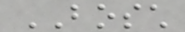BOSCH
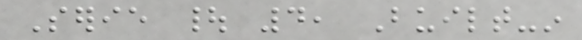Serie | 4, Built-in
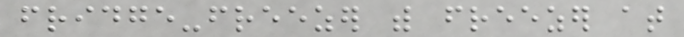fridge-freezer with freezer at
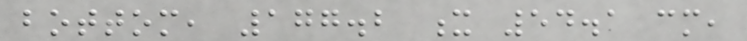bottom, 177.2 x 54.1 cm,
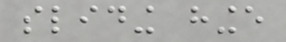sliding hinge
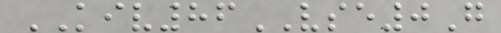KIV86VSE0G
